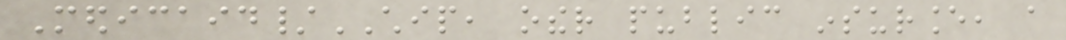Medicaid/CHIP, other public insurance, a
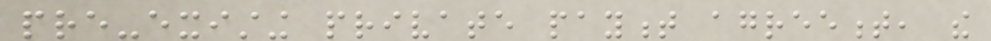pre-existing private payment agreement, the
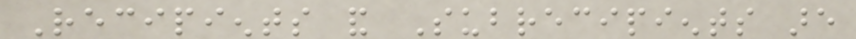Recipients and Subrecipients are
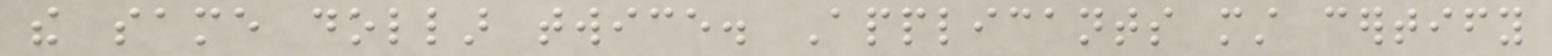the same dollar twice. Applicants must certify
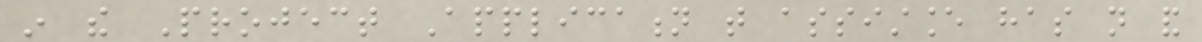in the Project Application that assistance has not and
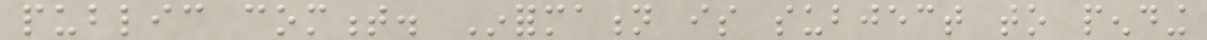public comment. Information is subject to pending
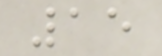15
